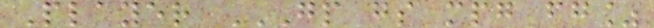Player GP GS MPG FG%
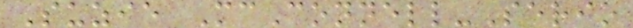Suzie McConnell-Serio
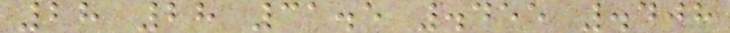28 28 31.5 .455 .408
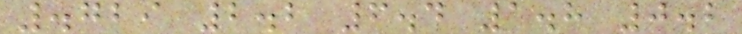.729 2.2 6.4 1.8 0.2
